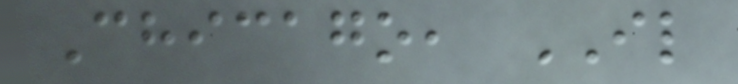Chicago, IL
